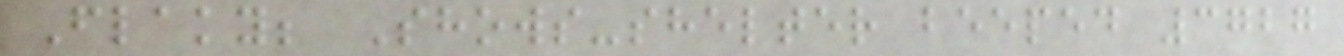Flaky; Shows-shelter beeped 3727
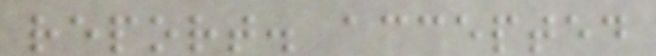report. accepted
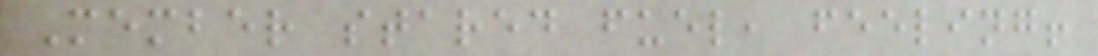Member stared fuel, feeling!
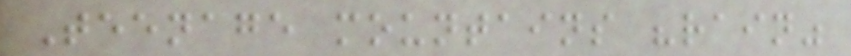Teenage mountains "rain"
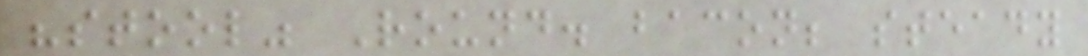"stool" Round. bacon; steady
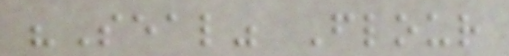"Seal" Flour
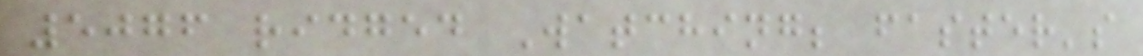5076 ridged Watching; faster's
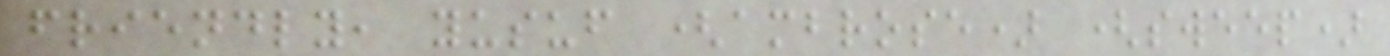friendly, yusuf (ambrose) (sweep)
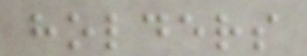holders
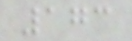173
